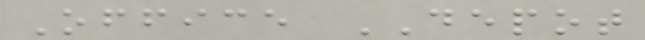Office DEPOT
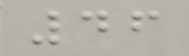46
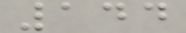144
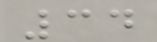34
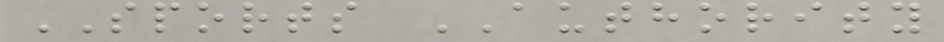SPORTS AUTHORITY
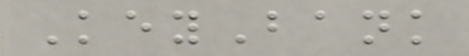KeyBank
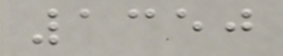1350
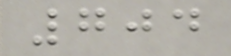704
